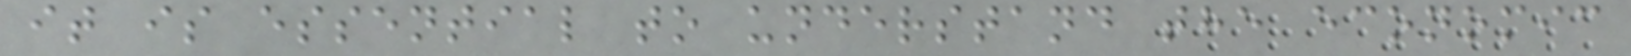it is essential to understand the economic
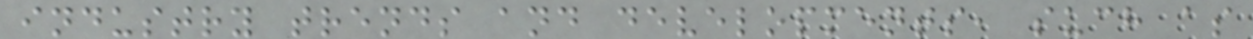industry trends and developments, such as
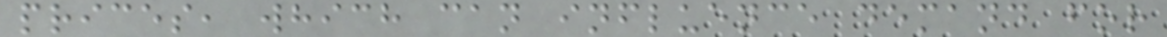prices, which can influence demand for
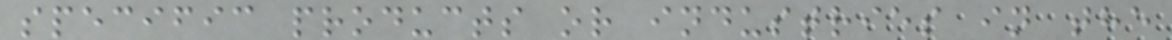specific products or industries in the
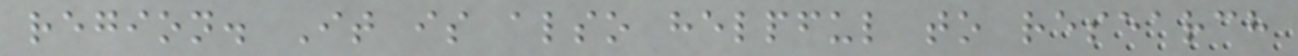region. It is also helpful to research
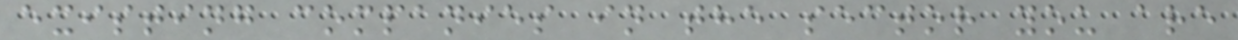existing companies in the sector you are
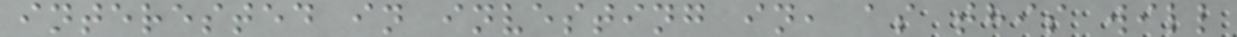interested in investing in, as this will
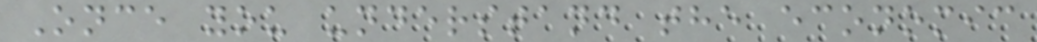Once you understand the economic
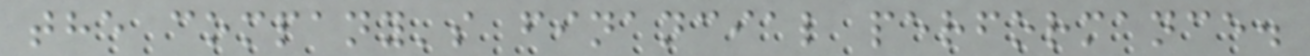the company's financial performance.
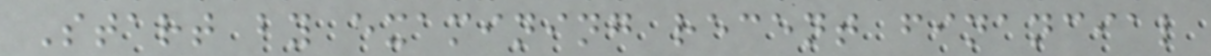Start by examining recent financial
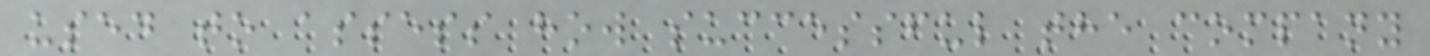used to assess how successful the company
